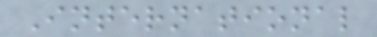International
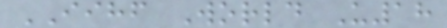IIHF World U18
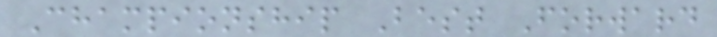Championship Best Forward
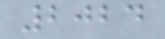2024
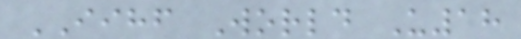IIHF World U18
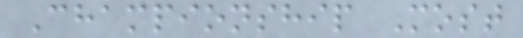Championship Most
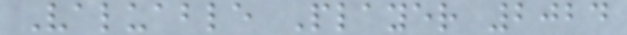Valuable Player 2024
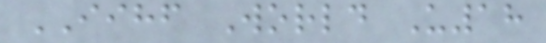IIHF World U18
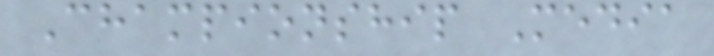Championship Media
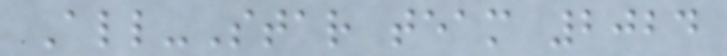All-Star team 2024
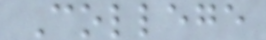College
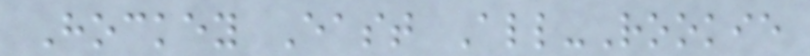Hockey East All-Rookie
